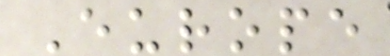Europe
